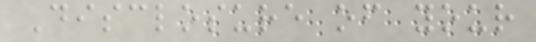Disclosure of your
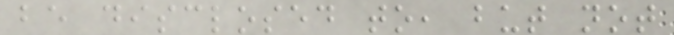be disclosed to, but not
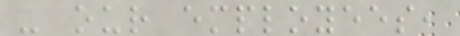- our employees,
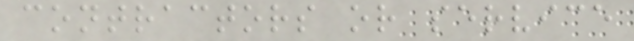contractors or service
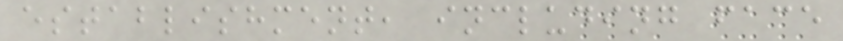establishment, including face
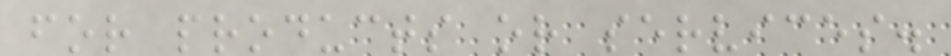for products or services.
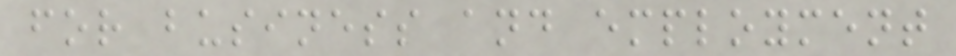for business and employment
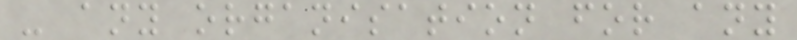- any organisation for any
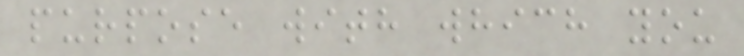purpose with which you
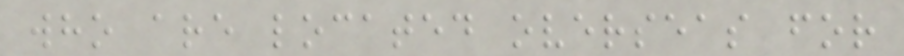who are located overseas for
